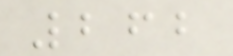262
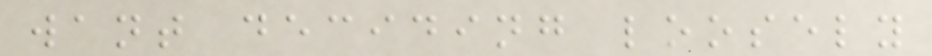want deciding loosely
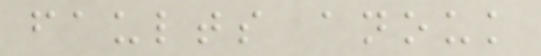faults anouk
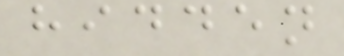hidden
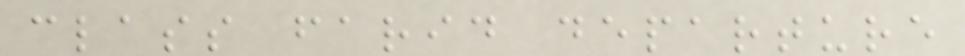class farid departure
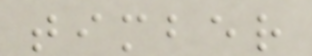timber
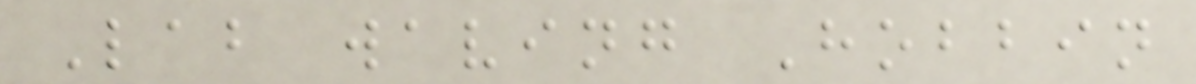Lab waving Hobbin
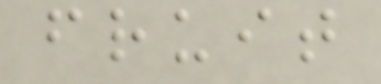fruit
